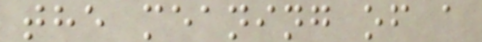the meaning of a
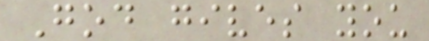God gives you
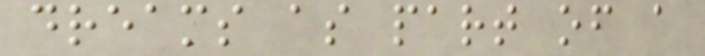dreams as part of a
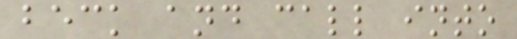beck and call into
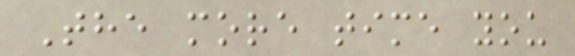The more time you
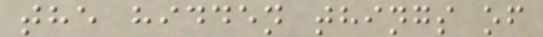the hidden things of
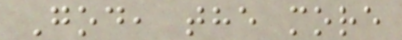God, the more
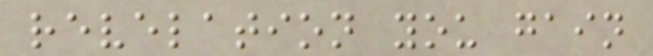revelation you gain
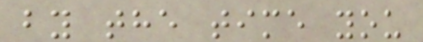by the time you
